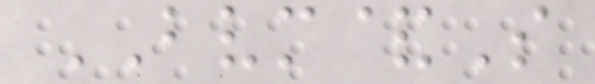BVM&S
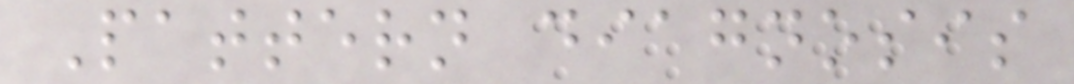Pattern diagnosis
